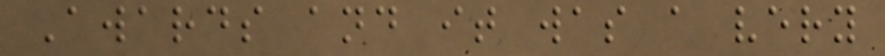Awards and it was a very
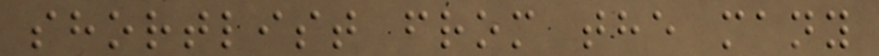shortlist from the many
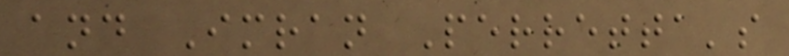and Imran Perretta's
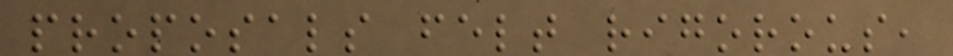proposals felt rigorous,
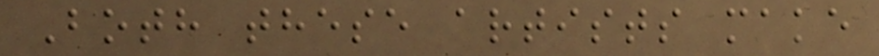Both these artists make
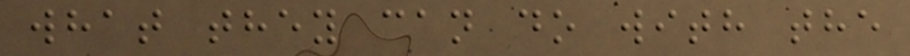what they can do with the
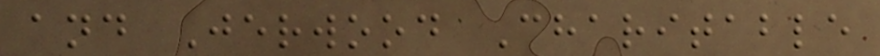and Jerwood Charitable
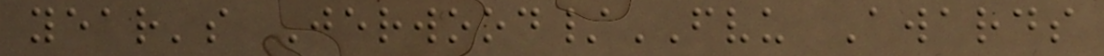year's Jerwood/FVU Awards
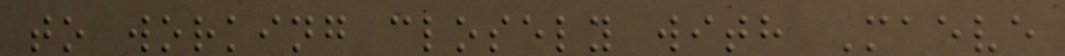to working closely with Maeve
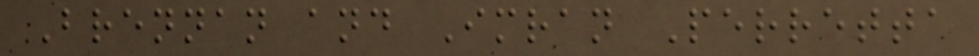Brennan and Imran Perretta
